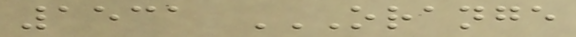1531 ORANGE
